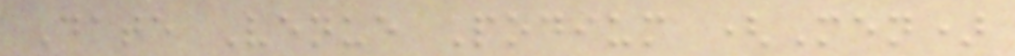Date Venue Podium (Men)
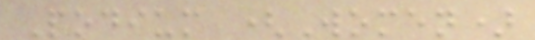Podium (Women)
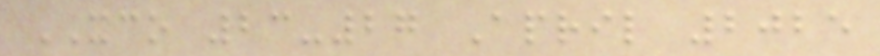XCO 23-27 April 2025
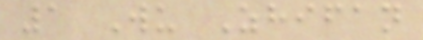1 Wu Zhifan
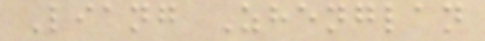Liang Zhenglan
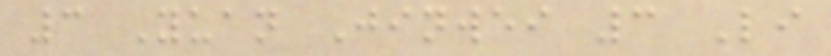3 Yuan Jinwei 3 Li
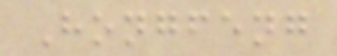Hongfeng
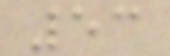53
